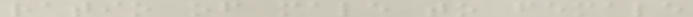ratio of male to female
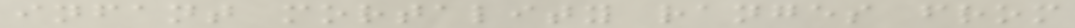infant mortality ranges from
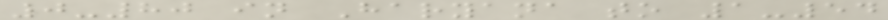0-80 in Haryana to 1-54
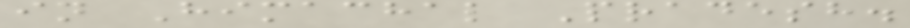in Himachal Pradesh.
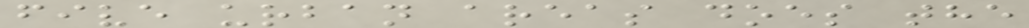five urban areas does the
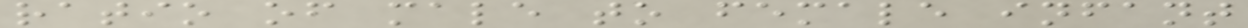ratio of male to female infant
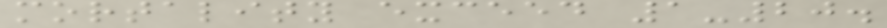mortality exceed 1-20.
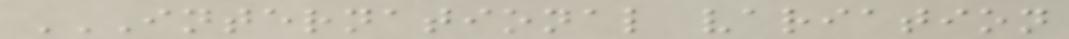INTERNATIONAL VARIATION
